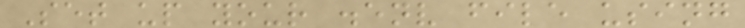Set up your .env file using
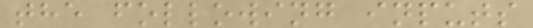the following inputs
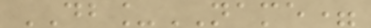DB_NAME=
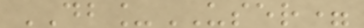DB_USER=
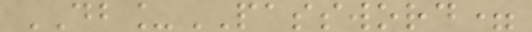DB_PASSWORD=
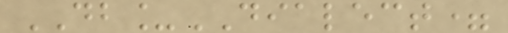DB_DIALECT=
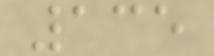135
